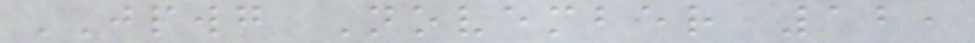JPWG November 12,
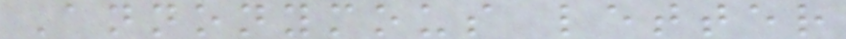Annonymous letter
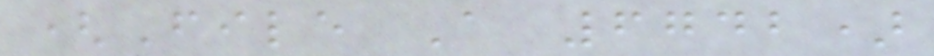(File A 6742)
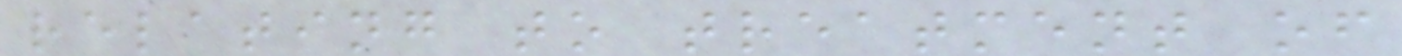relating to treatment of
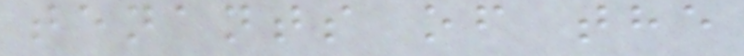tenants of the
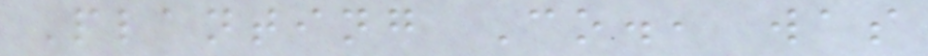Planting Co., was
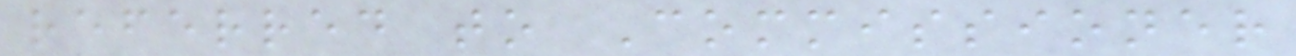referred to Commissioner
